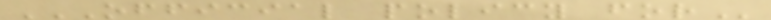OFFICIAL POLICY FOR
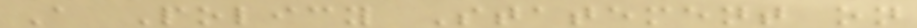A Policy Statement on
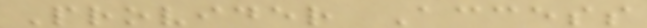Provider Access
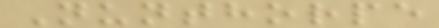Nunthorpe
